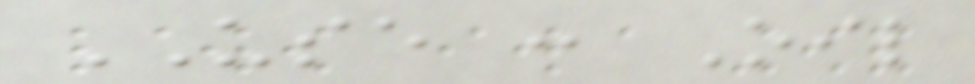USE : Oil
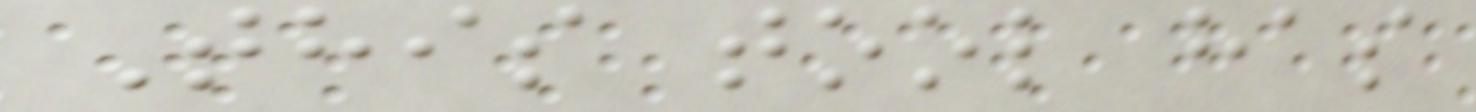This tool has
